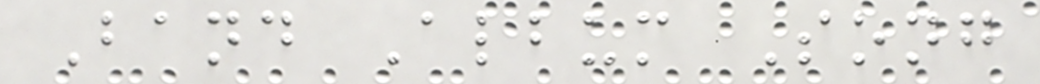Band Album Song
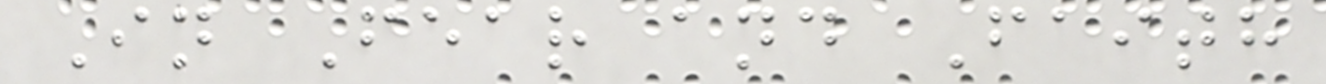In Fear and Faith
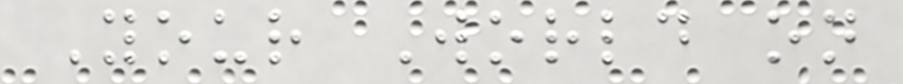Your World on
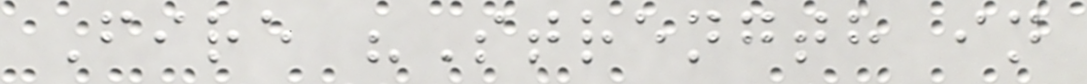Fire "Strength in
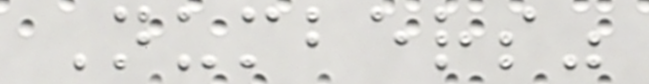Numbers"
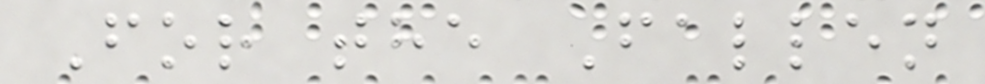For the Fallen
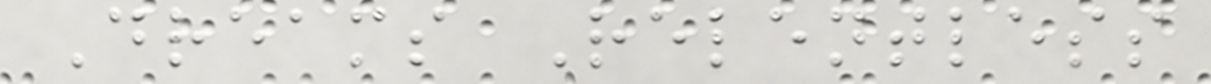Dreams Relentless
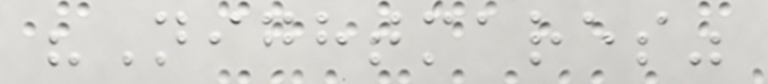"Nightmares"
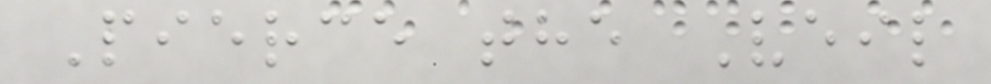Pierce the Veil
